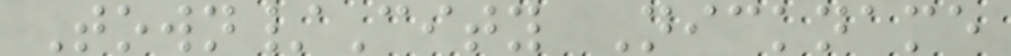Town/City Nickname
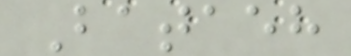Bataeh
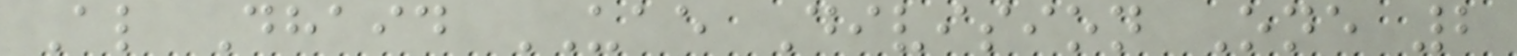Al Dhaid UAE Division One 2
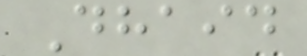Dhaid
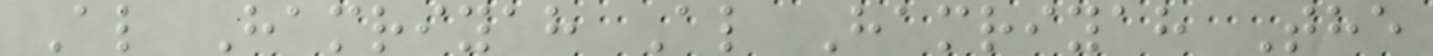Al Hamriyah Al Hamriyah The
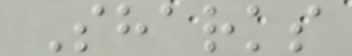Sharks
